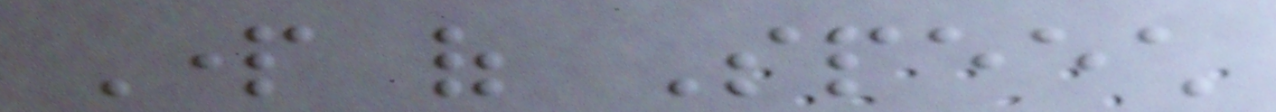Part of Speech
